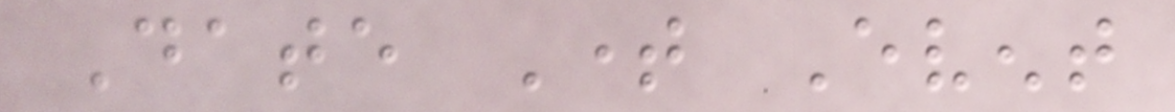Date Time Event
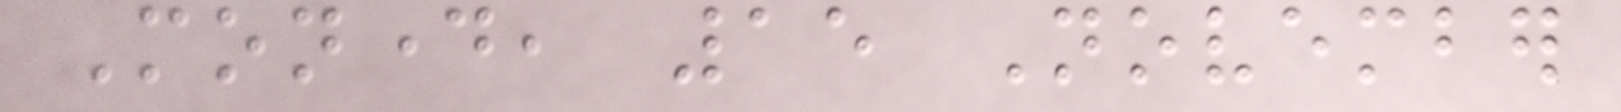Monday, 15 November
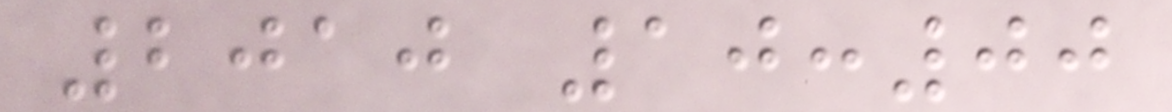2010 10:00
